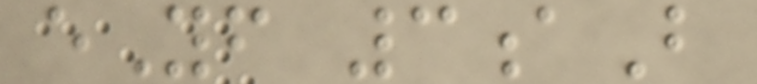eYf 3aB
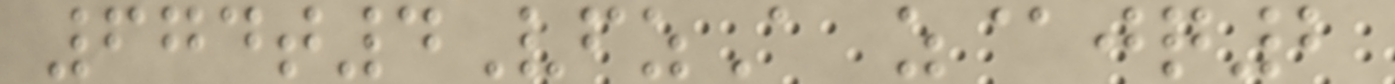674t4VfzA z@jq2
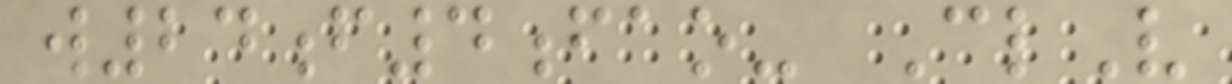w24f4fao- ClV
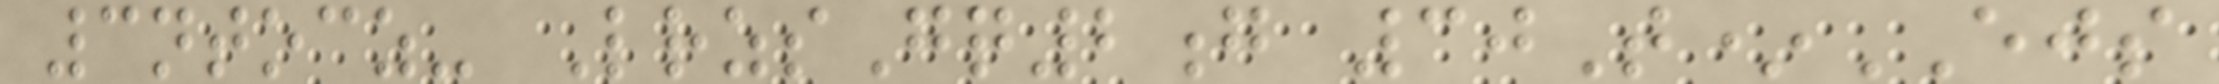3ntocz- LrzsGq2g 30T*EJS
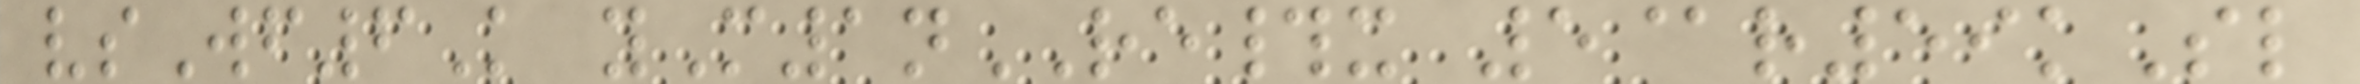vsWf6K yM1nRE#x 5@r59kSl
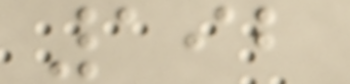192
